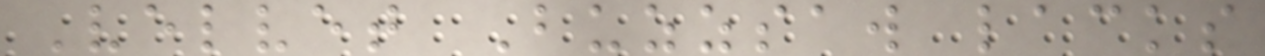Velvet Buzzsaw lacks
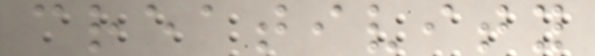creativity
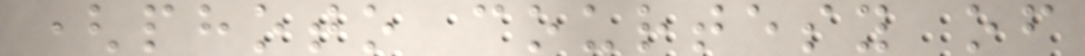(photo courtesy of
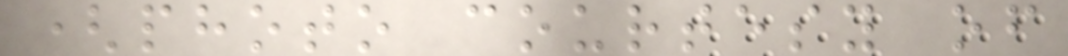(photo courtesy of
